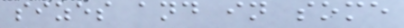sizes and in some
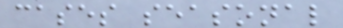cases seasonal
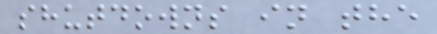shutdowns in the
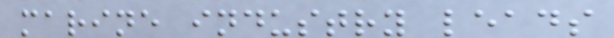marine industry leads
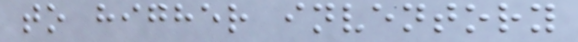to higher inventory
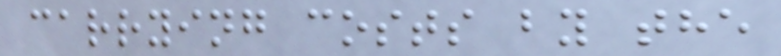carrying costs by the
